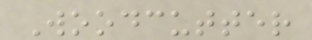Woodcutter
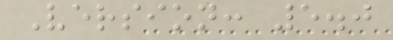Version: 5.0
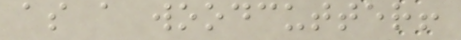as a woodcutter!
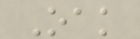Oak
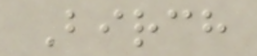Birch
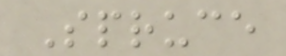Spruce
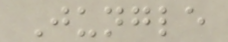Jungle
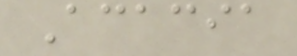Acacia
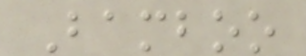Bamboo
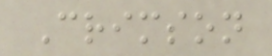Crimson
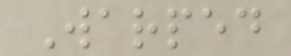Warped
